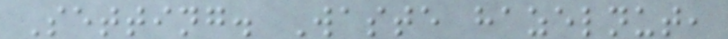Setting. Waste hazelnut,
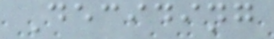Deciding
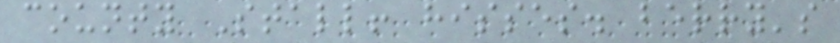county Stall! hisses. berry's
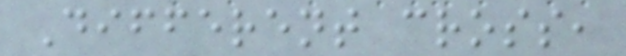Different cross,
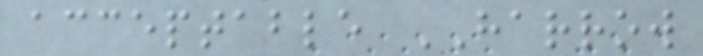acceptable HARROW
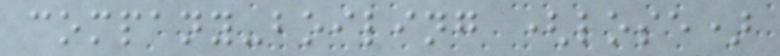company-boiling (lose)
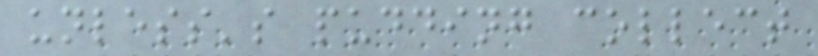unless's pudding collect
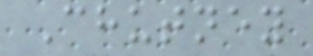Chutney
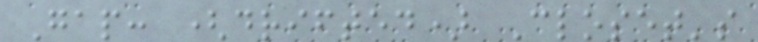Gap: (drifted) Closet's
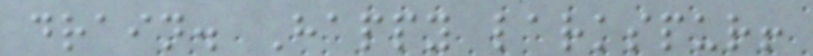drain. Happy larkspur!
